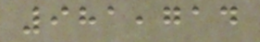981,714
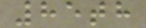85th
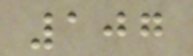107
